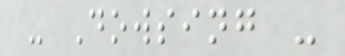- Dowsing -
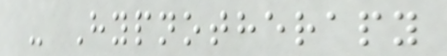- Hypnotherapy
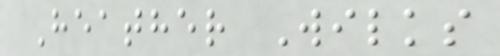Heather Wilks
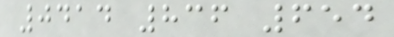0414 836 654
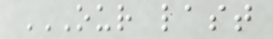OUR LAST
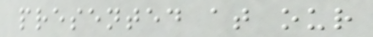presented at our
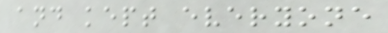and kept everyone
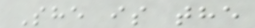She is the
